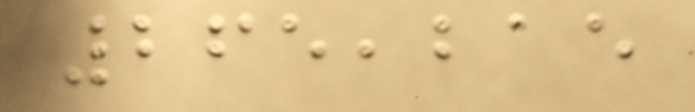265,215
